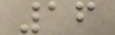16
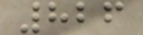826
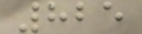825
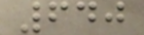640
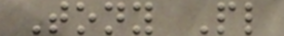Tony Pl
